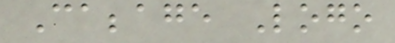Cabbage Logo
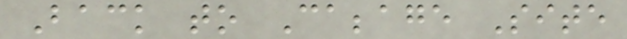Back to Cabbage Site
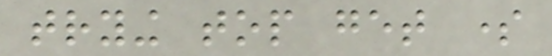trying top get some
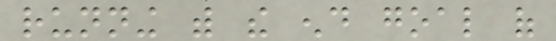running with the end goal of
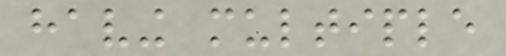having multiple
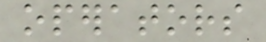operators
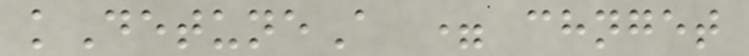kDetuneA = chnget
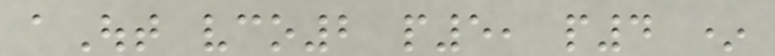aOut vco2 p5, p4 *
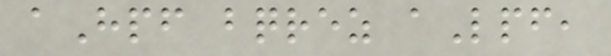aHpf bqrez aLpf,
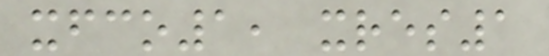xfco1, xres1
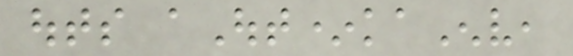outs aOut*kaEnv,
